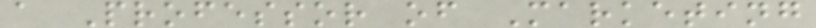a Professor of Marketing
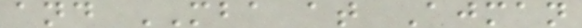and MBA at Ajman
